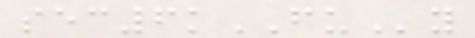sec6kFUy
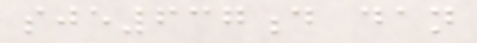sje637d dan
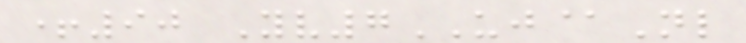+90 Yv7UJ@Nl
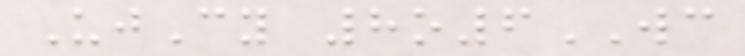UjCy 8o6WC
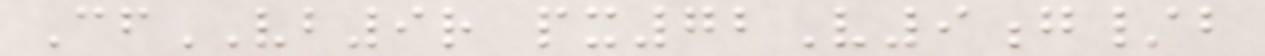CfVB9r px72V9g/b
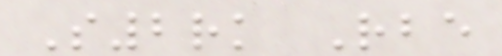S2rk Rbe
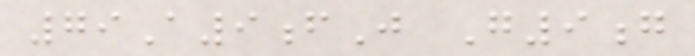79A9fJ G9g
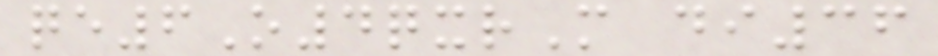qe6O4qxrM di36
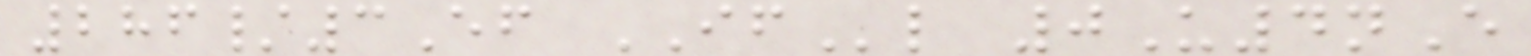286/3Ef IFl 0U4nE
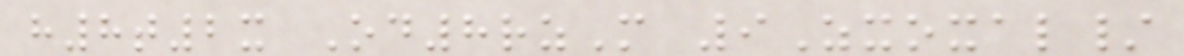h8t2x Od8rzM 9Zxoxal/
